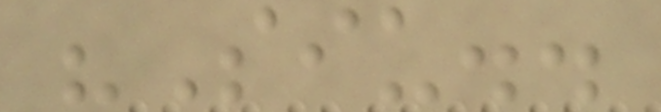"Siu..
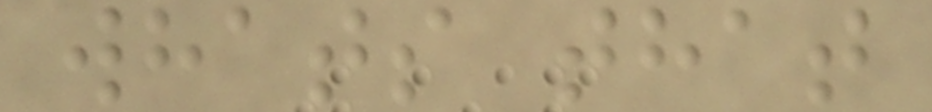whats that
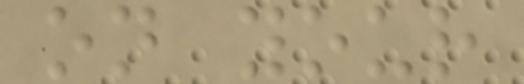on your
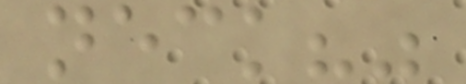neck?"
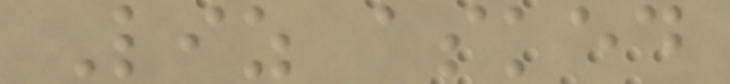Liz asked
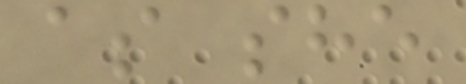as she
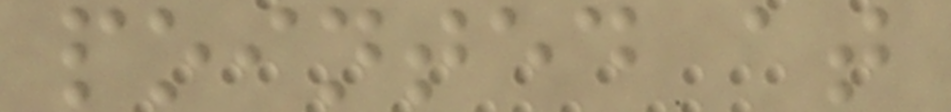pointed at
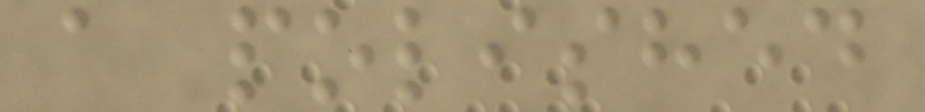a polished
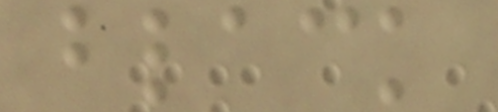black
